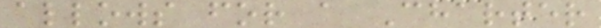allows for a Charter
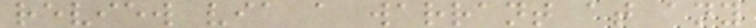review via a warrant at any
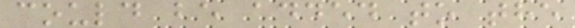could be added to the
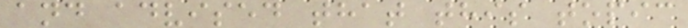and advised that this topic
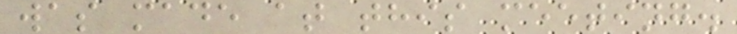was made at this meeting.
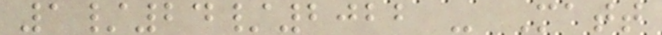1/24/2022 - Matt
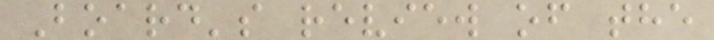Board's review of the
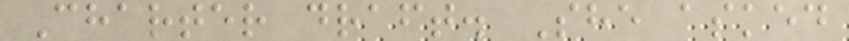Charter draft. She asked
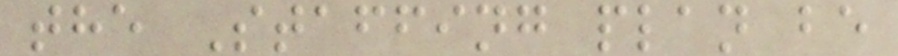the Staffing plan be
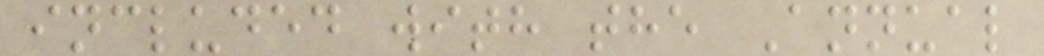included with the Annual
